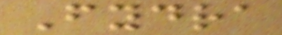Fydra
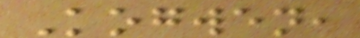Kogwen,
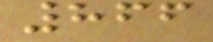866
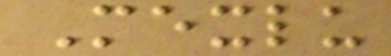Mexlu
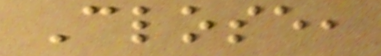Close,
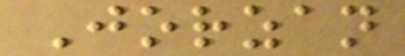Jorzan
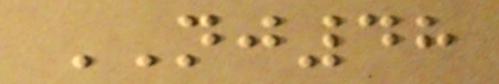NJ48
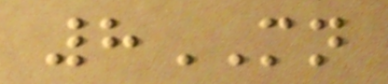8MN
